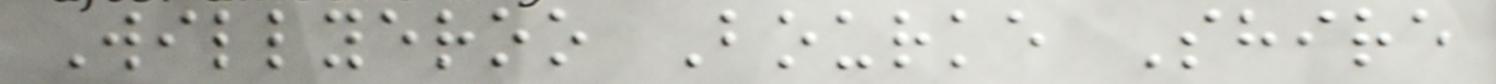Willyeroo Bourke Shire
